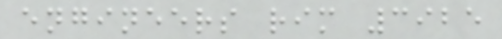engineers rim 3925
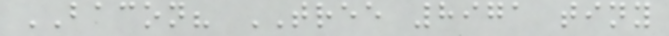BACON? TREE 8971 tiny
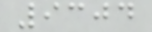9304
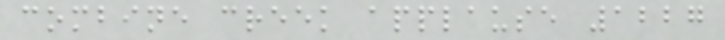combine creek applause 1227
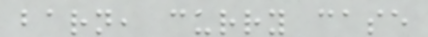barn, curry case
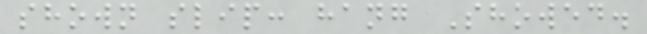shown slip: hang Showed.
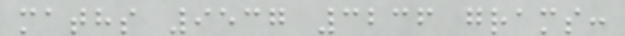maths 9537 3236 grams:
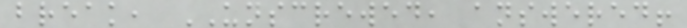break, UNSCREWED, answered!
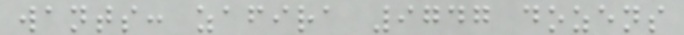wants: zafira 9747 dozens
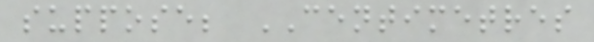suppose; CENTIMETRES
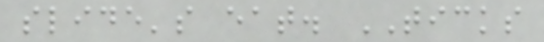slide's eat. TICKS
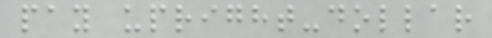pay upright-dollar
